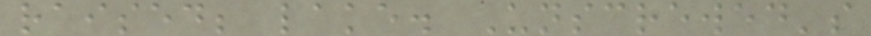raised; lake. Unscrewed's
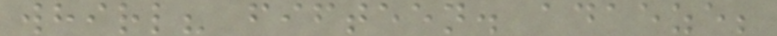whirl? fifteen. adaeze;
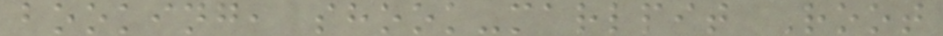booking, shook-marlpit Root
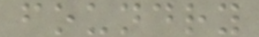foundry
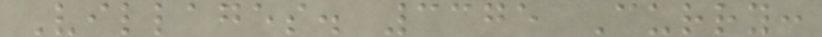Villages. 3375 Curry:
